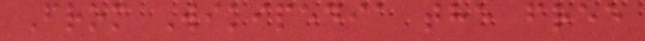From Wikipedia the free
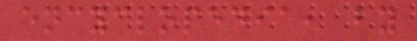encyclopedia, by
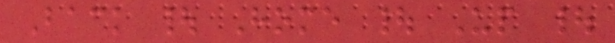Back | Home | Up |
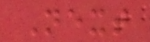Next
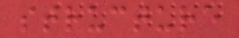structure
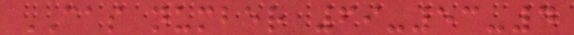CAS number 69-53-4
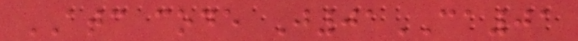ATC code J01CA01
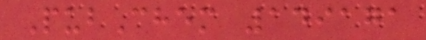PubChem 149171
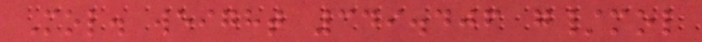Mol. weight 349.406 g/mol
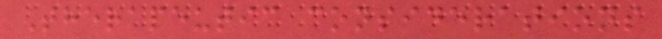Therapeutic considerations
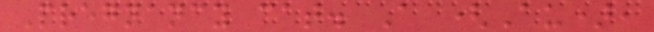Pregnancy cat. A (Au),
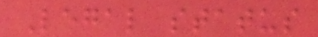Legal status
